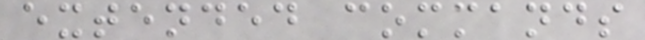extended commands
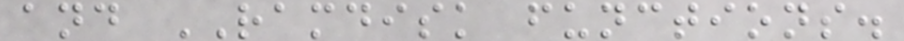and RAMDISK functions.
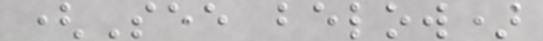(See below)
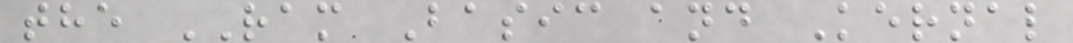the RAM Basic and Kernal
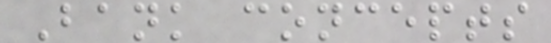Bank concepts
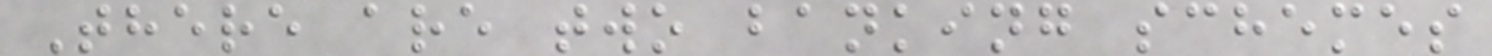There are two banking schemes
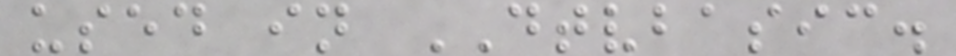used in DTVBASIC.
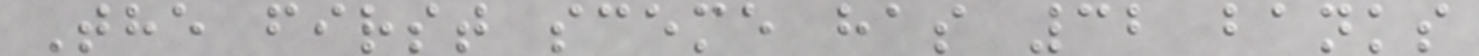The first sceme has 32 banks
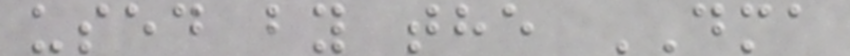used by the DMA
